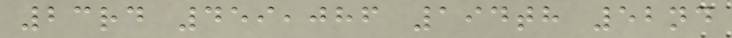23rd 459,086 194th 52nd
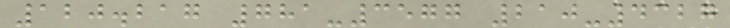120.217 781-3577 210-4327
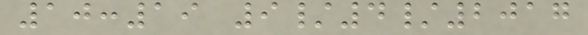10:19 9/4/2017
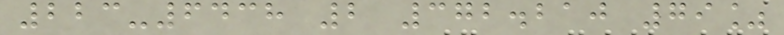223-6438 2 372.210 79%
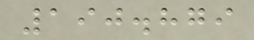190.879
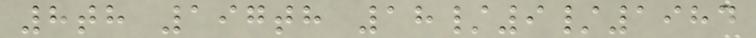8th 197th 18/9/1984
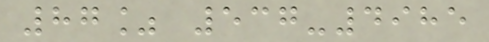87% 537-4985
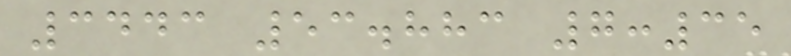3443 53.883 7:35
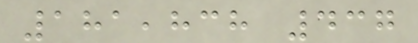181,838 437
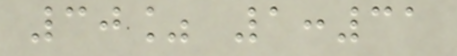30% 1:31
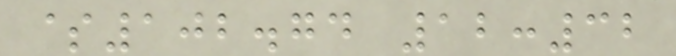$102.74 12:32
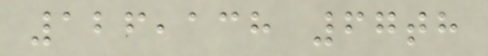126,138 67th
